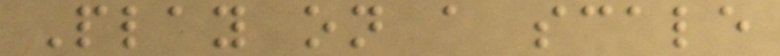Play on a scale
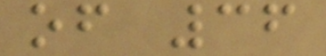of 36
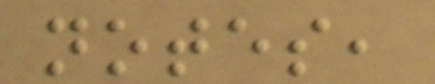notes,
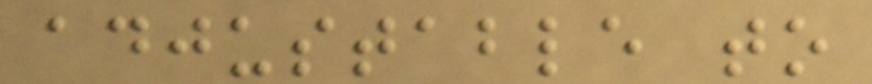adjustable to
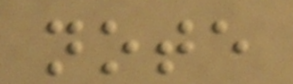note
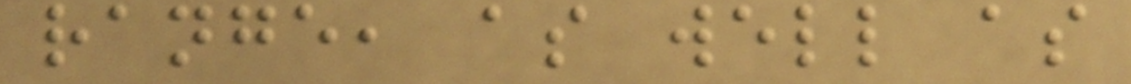range, as well as
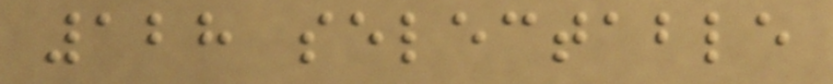128 selectable
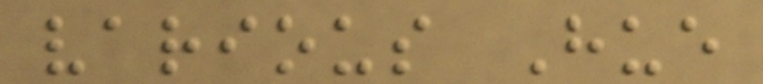various Hue
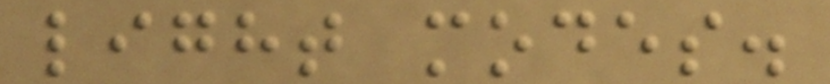light modes.
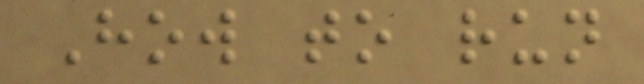How to run
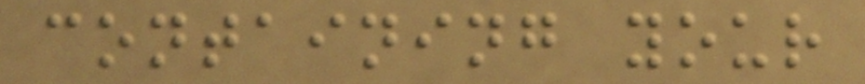containing your
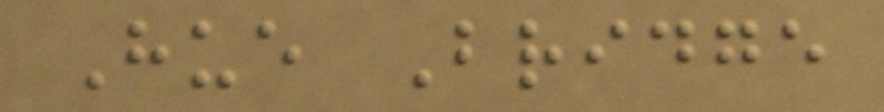Hue Bridge
